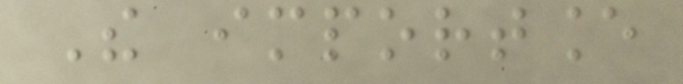The importance
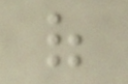of
